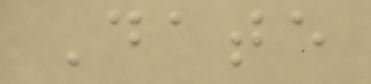Date
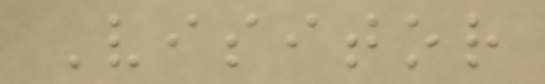Visitor
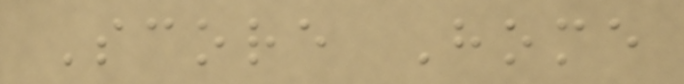Score Home
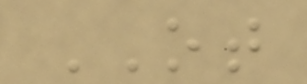OT
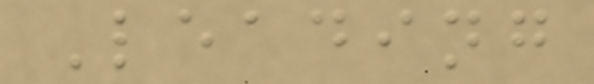Leading
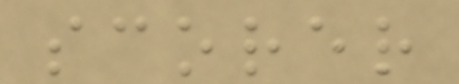scorer
